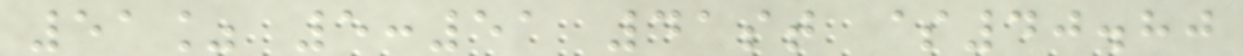51% 5:51 41st $40.80
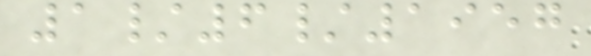1/6/1957
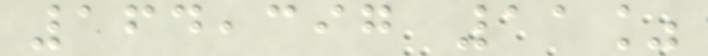164,397 11%
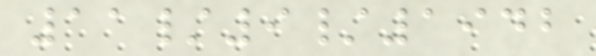11/9/1942
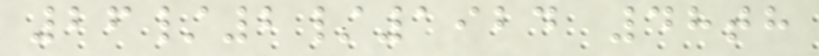26/2/1924 48th
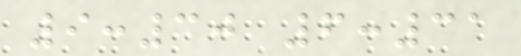9:30 6:31
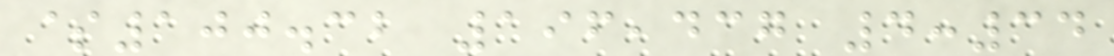$100.32 196,437 4:34
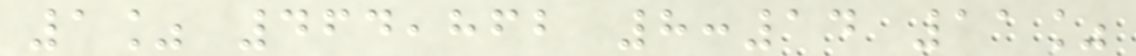1% 464,862 8:14 11%
